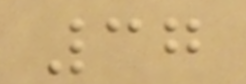37
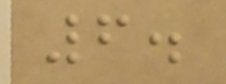6.
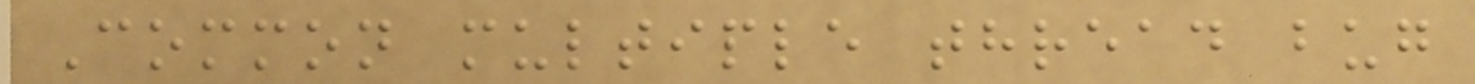Common multiple thread bug
